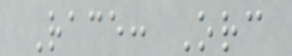Race: Orc
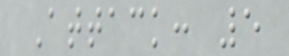Attack: 5
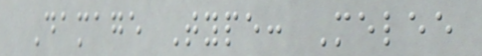Damage Type: Melee
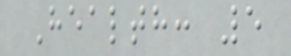Health: 5
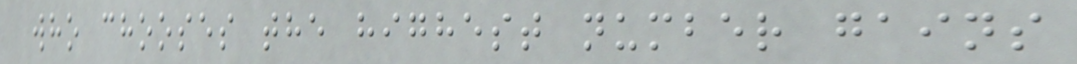who chooses the highest number gains
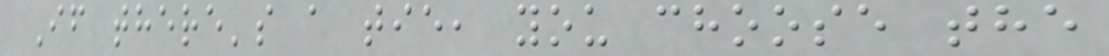If there's a tie, you choose the
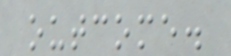outcome.
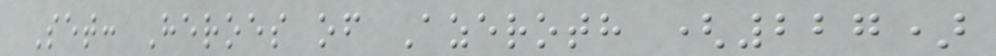Set: Heroes of Azeroth (227)
